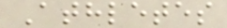Athletes
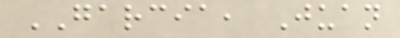GARCIA, Juan
